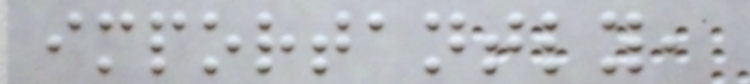importantly,
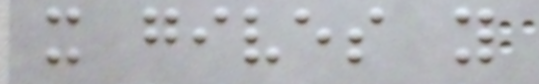it gives you
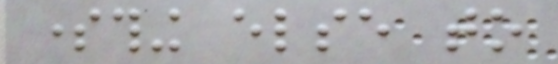something else to
